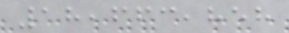18,663,858
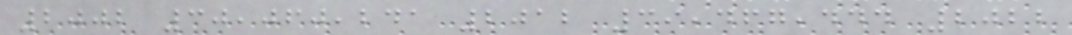2002 30,060,241 2012 39,467,444 2022
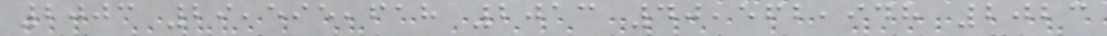2003 29,595,618 2013 40,562,948 2023
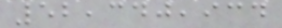52,340,934
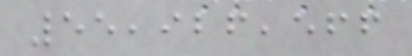55,926,566
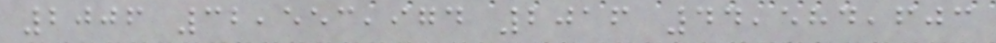2006 32,553,974 2016 44,584,603
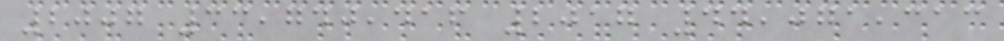2007 33,740,416 2017 44,071,313
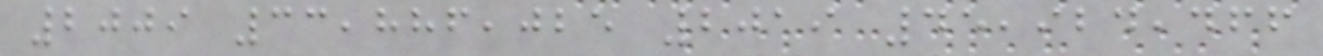2009 33,886,025 2019 45,924,466
